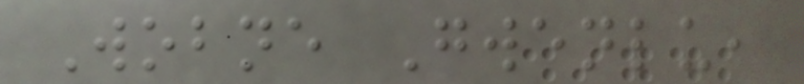Wobne Gwenlu,
